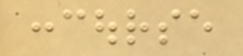concourse
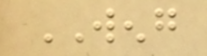WENG
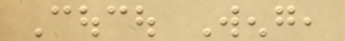Coucou Weng,
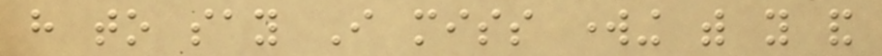have to say I miss working with you and
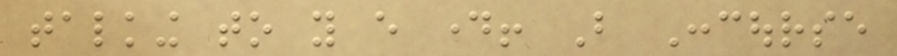talking to you every day! But Concourse
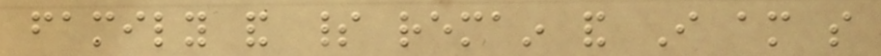family and spirit remain and I am so
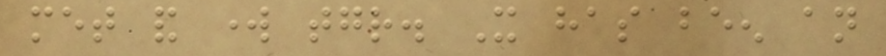met and work together. It has been an
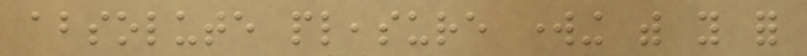absolute pleasure working with you for
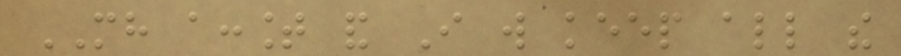MH account and I will keep all the
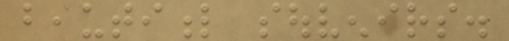beautiful souvenirs.
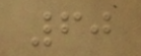60
